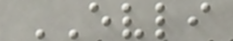EVLI
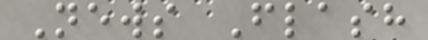News Flash
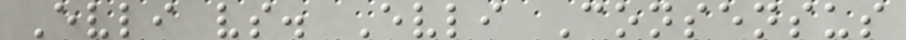Evli vs. Evli Consensus
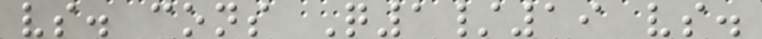vs. cons Q1/19 vs.
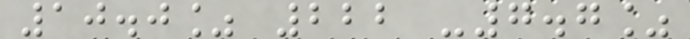10.0% 222 -7.7%
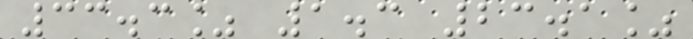33.3% 1.3 23.1%
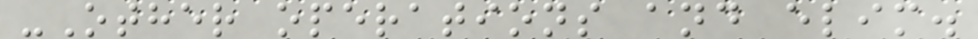-Other operations and elim.
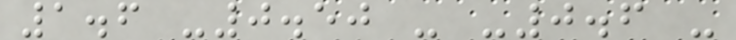1.6 -0.50 - -0.6 -
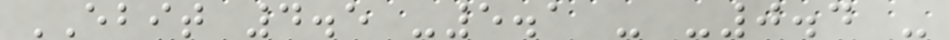EBIT 4.5 -5.1 - -0.4 -
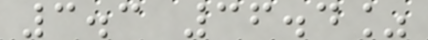3.3 36.4%
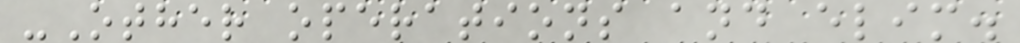-Other operations and elim.
